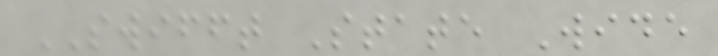SWIFFT State Wide
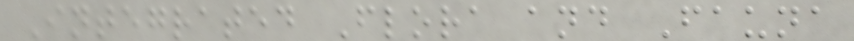Integrated Flora and Fauna
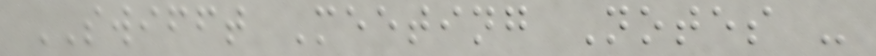SWIFFT Meeting Notes -
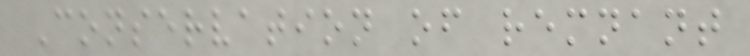Conservation of remnant
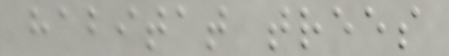habitat trees
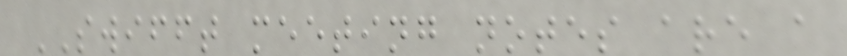SWIFFT meeting notes are a
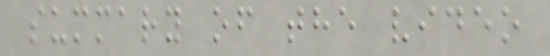summary of the video
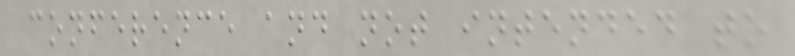conference and not intended to
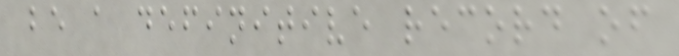be a definitive record of
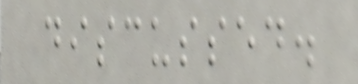discussed.
